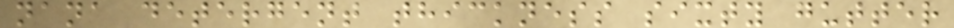nana detergent thickness sixty gutter
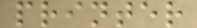printer
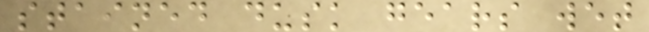stained dusk gears wet
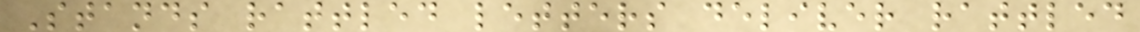Stands rattled letters deliver rattled
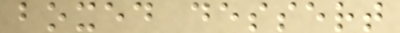boxed dessert
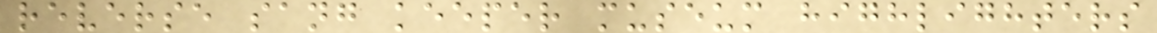reverse sang keeper museum highlighters
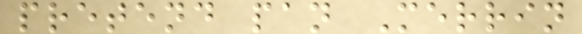pretend pan Merrin
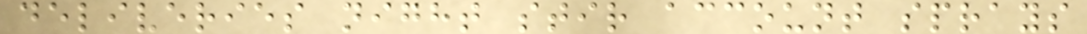deliveries night stir account sprays
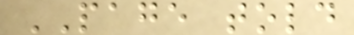PAGE told
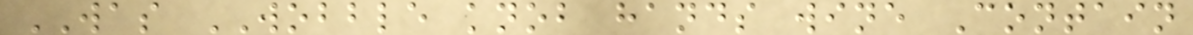WAS WOBBLE knob hands wine Contain
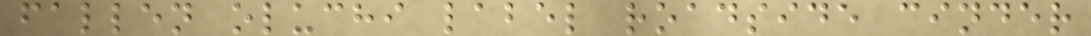fallen oluchi label roadside cinder
